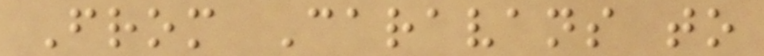From Caravans to
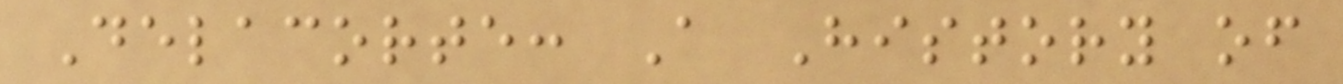Delacorte: A History of
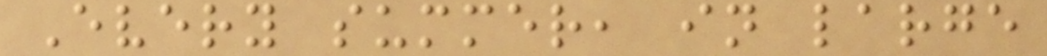Every summer, in large
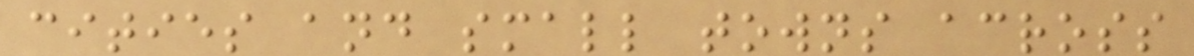cities and small towns across
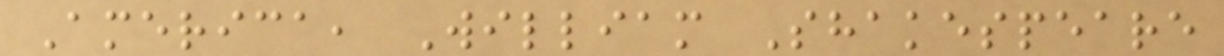America, William Shakespeare
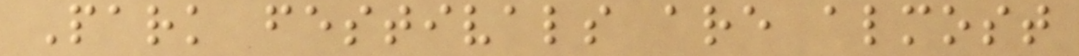Park festivals are almost
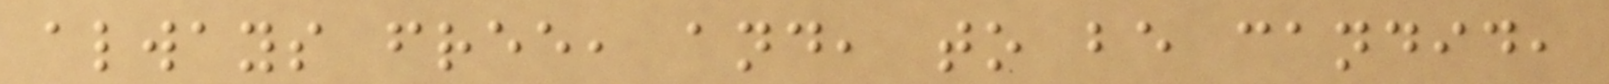always free, and, to be candid,
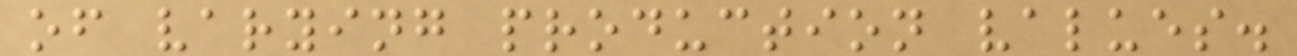of varying production values.
